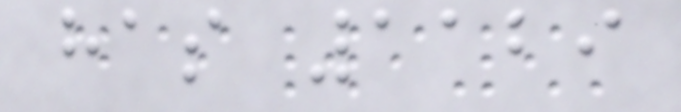has 1129
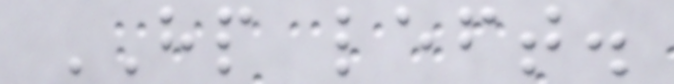HP left.
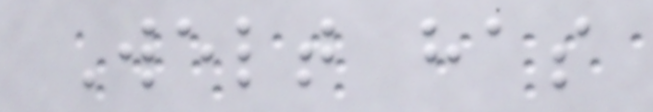Welt has
